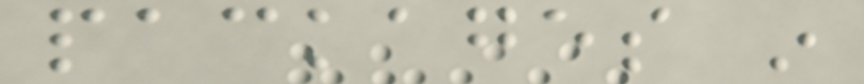packages in
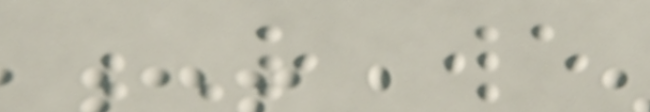R we
